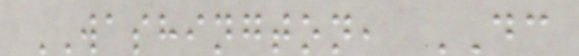WASHINGTON, DC
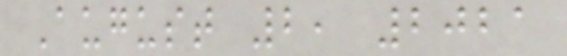August 2, 2021
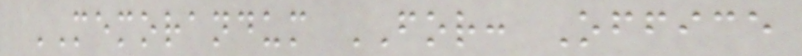MEMORANDUM FOR: Office
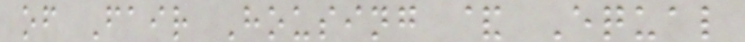of Fair Housing & Equal
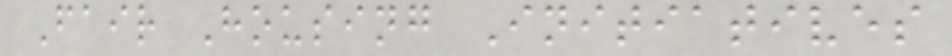Fair Housing Initiatives
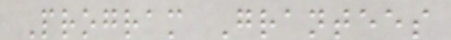Program Grantees
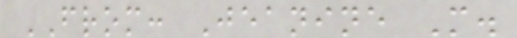FROM: Jeanine M.
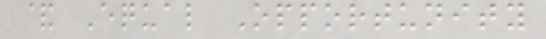& Equal Opportunity
